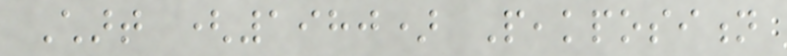Chart (1980) Peakposition
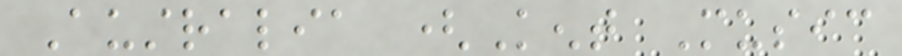Australia (Kent Music
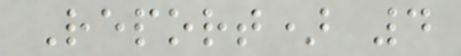Report) 4
